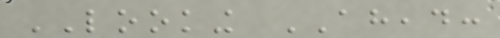LOOKING AHEAD:
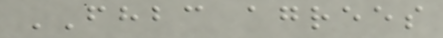FHBC agrees
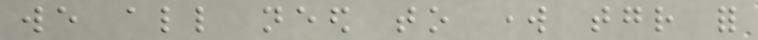we all need to work together for
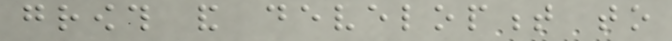growth and development to
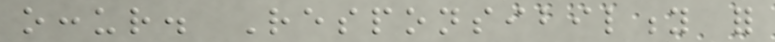occur. Responsibility for
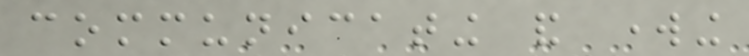communicating and working
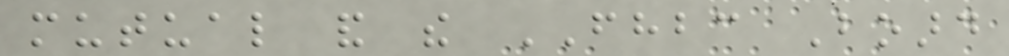mutual and the FHBC Board
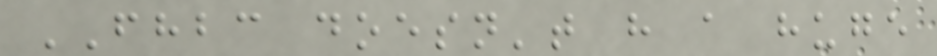FHBC doesn't have a huge
